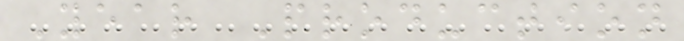Year Production
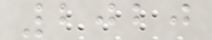2020
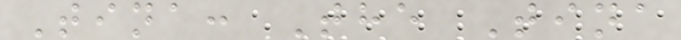Tina: The Tina
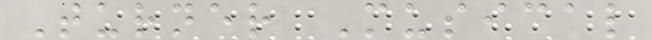Turner Musical
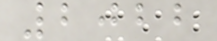2022
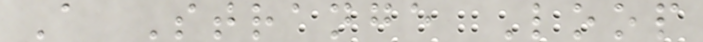A Strange Loop
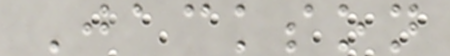Jackson
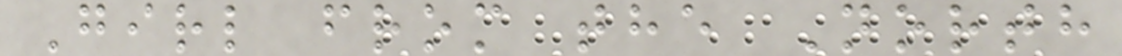Girl from the North
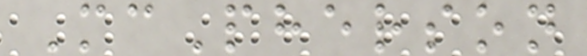McPherson
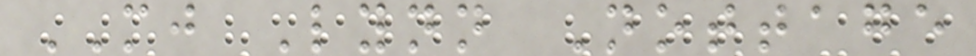MJ Lynn Nottage
